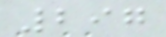297
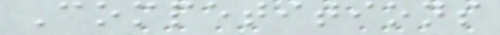Competitions
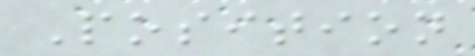Position
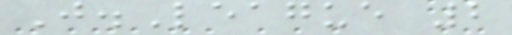J.League 2
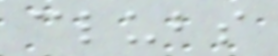clubs
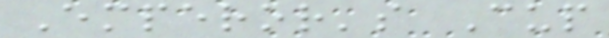Emperor's Cup
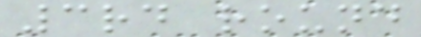3rd round
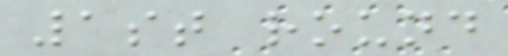1st round
